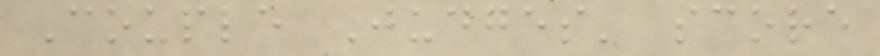Couple Judges' score
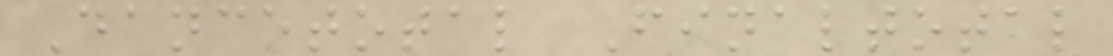Dancetotal Finaltotal
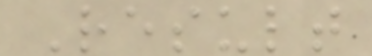Result
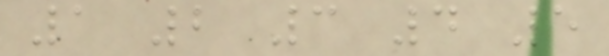1 2 3 4 5
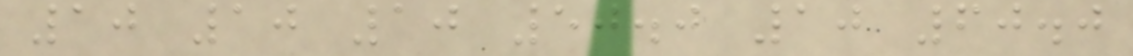10 10 10 50.0 10 60.0
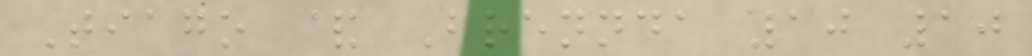Tiago & Brennda 10 10
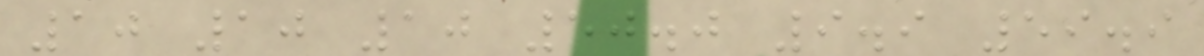10 10 10 50.0 9.9 59.9
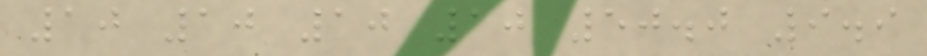10 10 10 10 50.0 9.9
